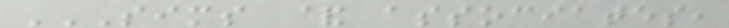SIMS & ASSOCIATES,
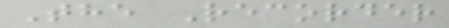The Recorder
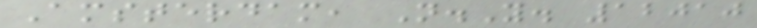Amsterdam, N.Y. 12010
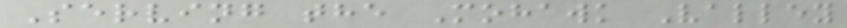Serving the Mohawk Valley
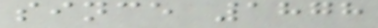since 1878
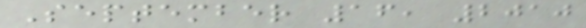September 16, 2010
